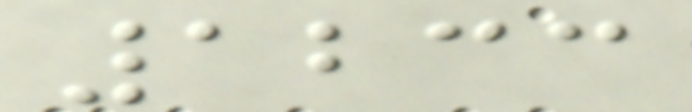1233
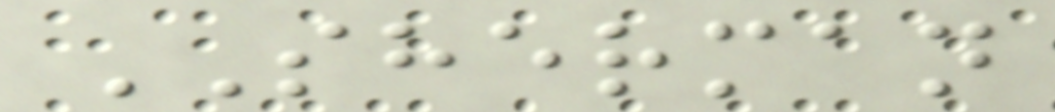SHERMAN
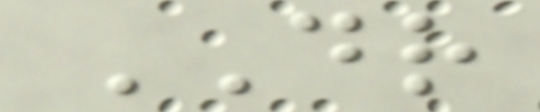DR
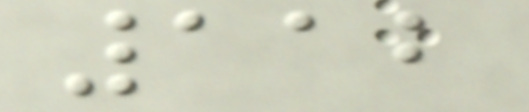112
